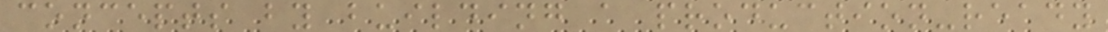concepts by building a production-ready
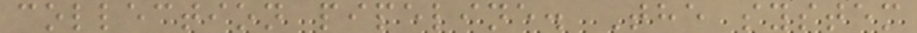collection pipeline. The system
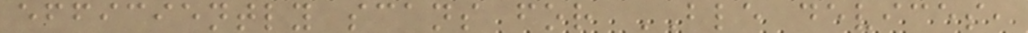efficiently scans for BLE devices,
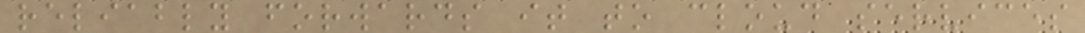reliably forwards it to cloud services
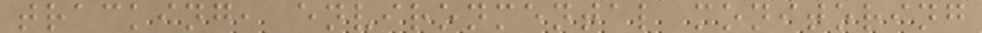tracking, environmental monitoring
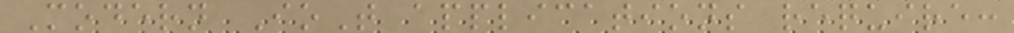Modern IoT applications require:
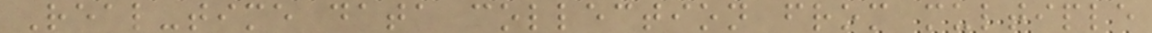Real-time data collection from multiple
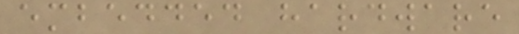embedded hardware
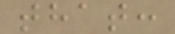that:
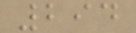294
